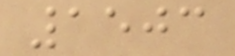1503
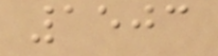1503
